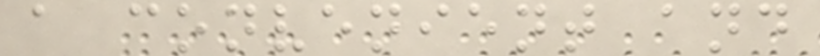a convenient and
